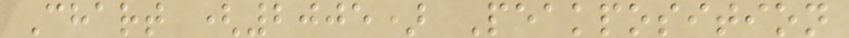Chart (2005) Peakposition
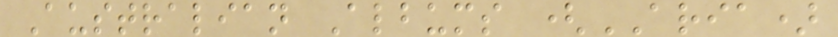Australian Albums (ARIA)
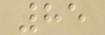85
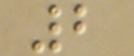2
